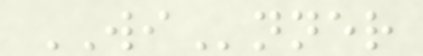WInner
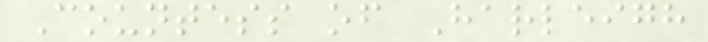Countess of Harleigh
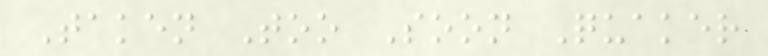Taken Too Soon Quaker
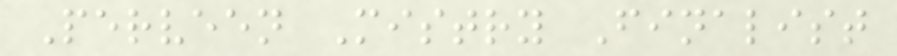Perveen Mistry Finalist
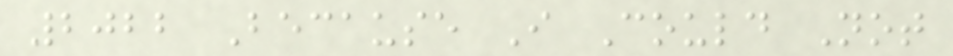2022 Because I Could Not
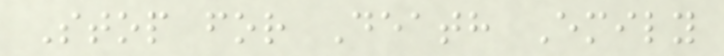Stop for Death Emily
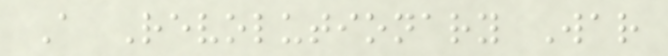A Revolutionary War
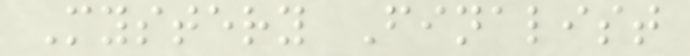Mystery Finalist
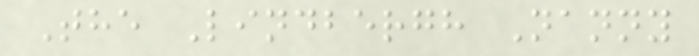The Lindbergh Nanny
